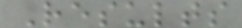Results
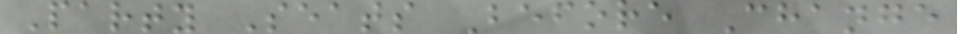Party Seats Before Change
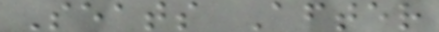Seats After
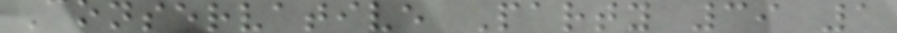Conservative Party 39 1
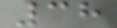38
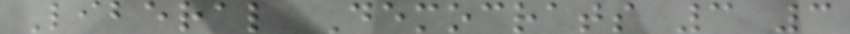Liberal Democrats 3 3
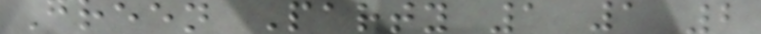Green Party 1 1 2
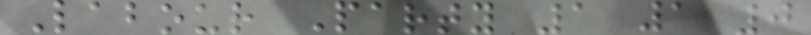Labour Party 1 1 0
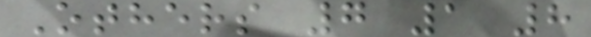Others 7 1 8
